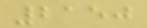2150
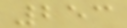253
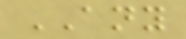ANY
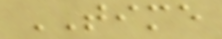TIME
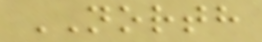NORTH
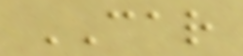CAR
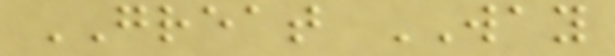GREAT WAY
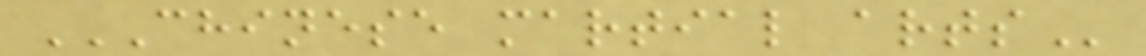CHINESE MARTIAL ARTS
